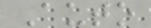Auto
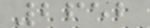2652
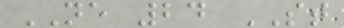NE 24 ST
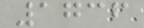1736
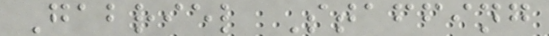Gabriel Staffing
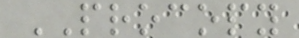PROCOPY
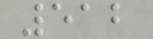512
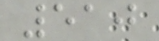510
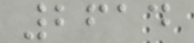2614
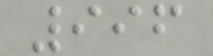996
